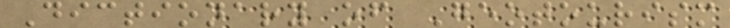Dictionary of Geotourism
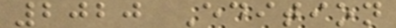2020 Edition
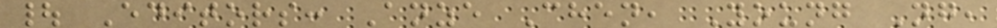| Editors: Anze Chen, Young Ng,
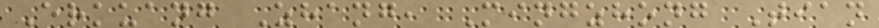Erkuang Zhang, Mingzhong Tian
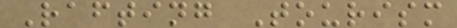Rafting Tourism
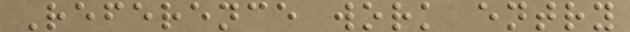Reference work entry
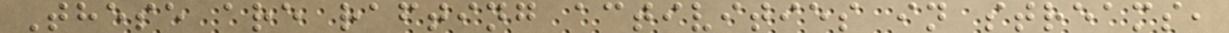These are rafting activities in streams,
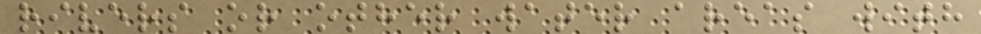rivers or other water areas with
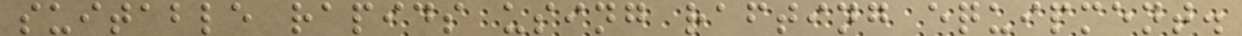suitable rapids using rafting equipment.
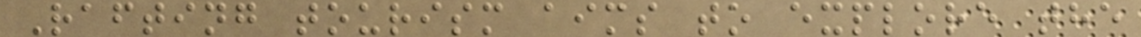Rafting tourism aims to explore the
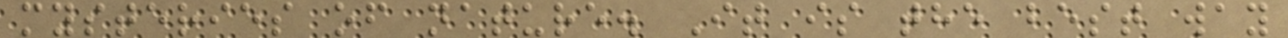mysteries of nature. It is the best way
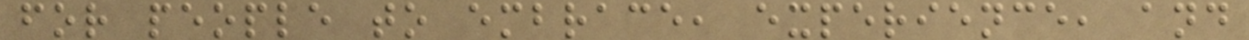for people to embrace, experience, and
